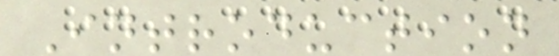Introduction
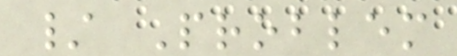/ Problem
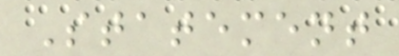Statement
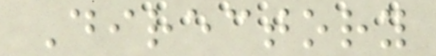Directory
